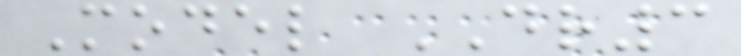Model DR3
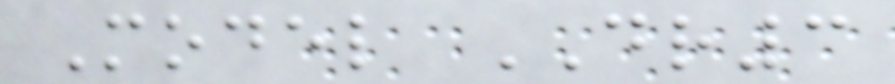Model DR3
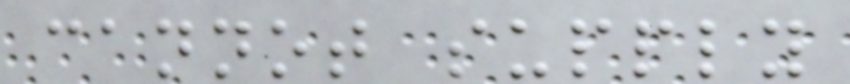cannot supply
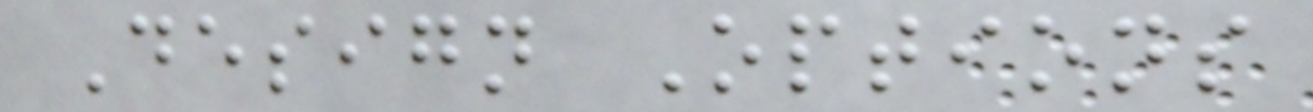Design Options
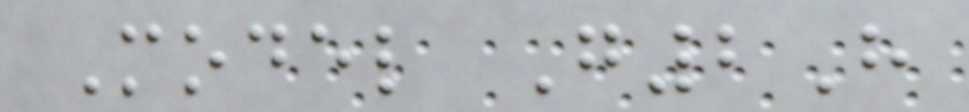Model G2H
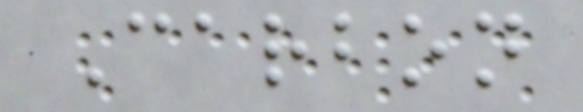Carbon
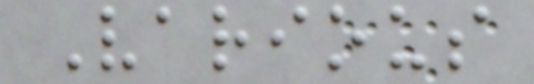Various
